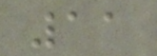11
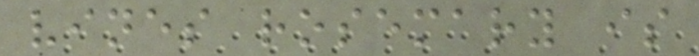vines rosemary is
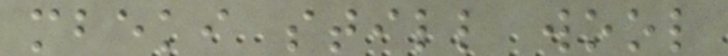mbeki still wool
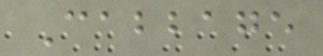Cabbage
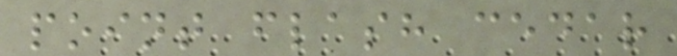point flash cedar
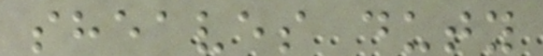sheaves duty
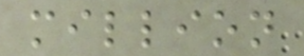million
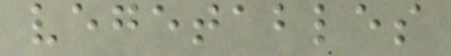vegetables
